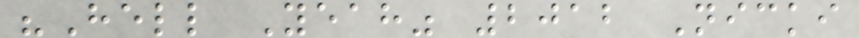"Hell Yeah" 2012 Nicki
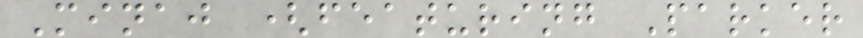Minaj (featuring Parker
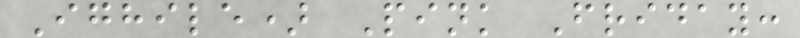Ighile) Pink Friday:
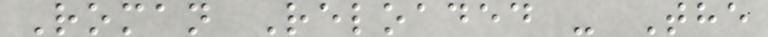Roman Reloaded - The
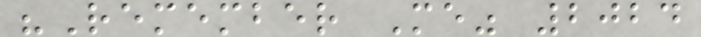"Remember Me" 2024
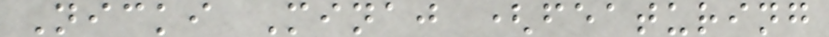Nicki Minaj (featuring
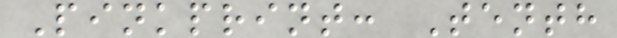Pinkprint: Tenth
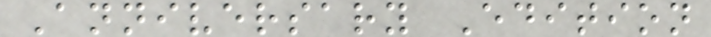Anniversary Edition
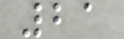21
